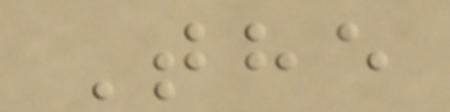The
